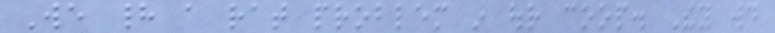We had a rat problem in our coop. They would
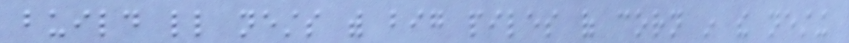build little nests with big piles of corn in the nesting
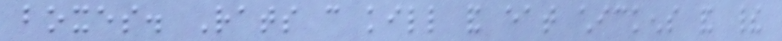boxes. Rats can kill and eat chickens and their
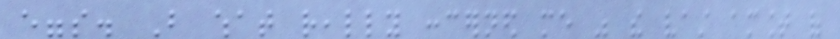eggs. But what really concerned me was the vast amount of
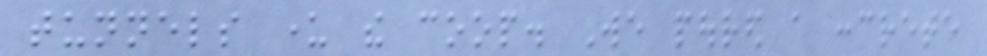tunnels under the coop. We poured a concrete
